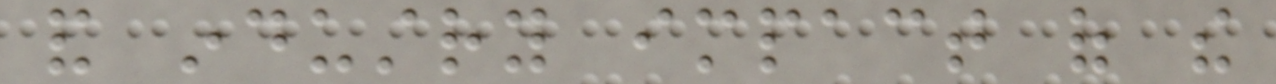and industry impact of the
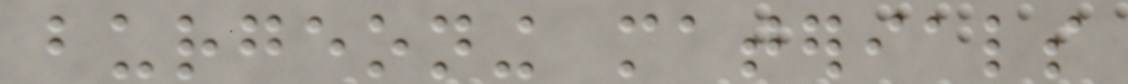burgeoning materials
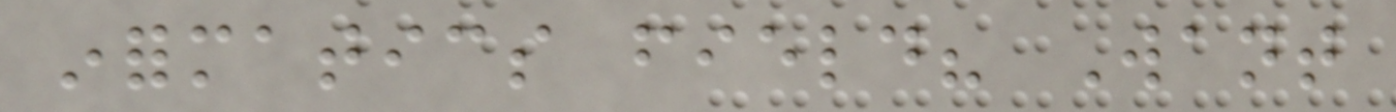informatics field? Want
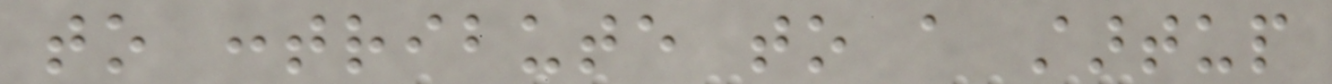to contribute to a startup
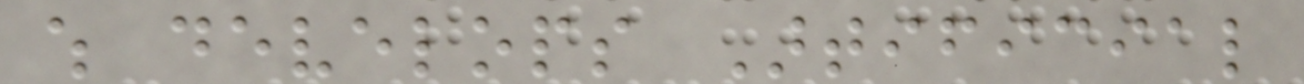which develops Artificial
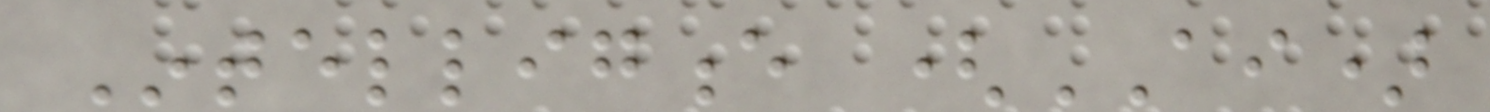Intelligence (AI)
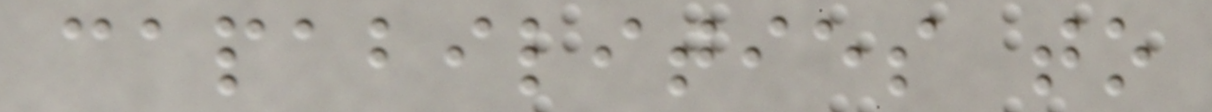capabilities to
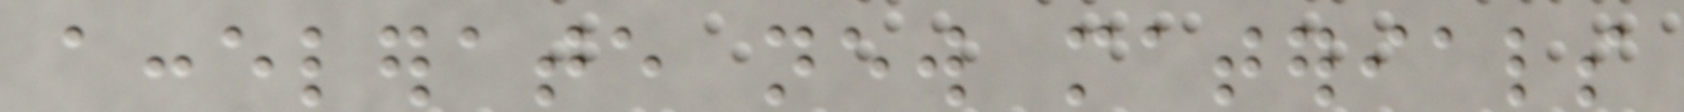accelerate new materials
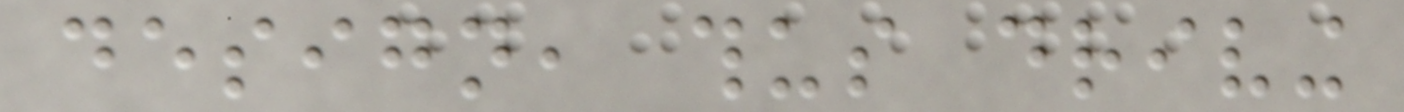design, thus driving
